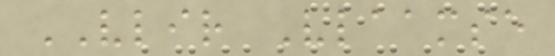VLIR Vlaamse
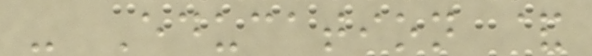- Education &
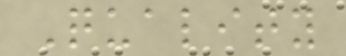Quality
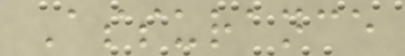Assurance
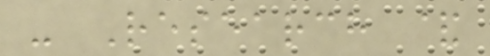- Research &
